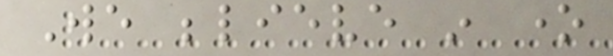We believe in one
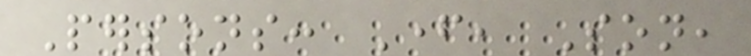Persons: Father, Son,
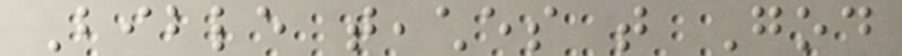Bible teaches that God
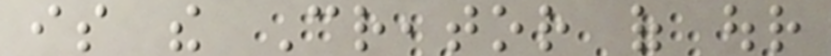is the Creator of our
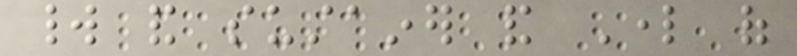world and sustainer and Lord of
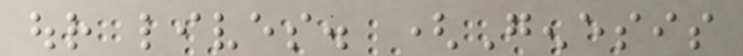our lives. (Genesis
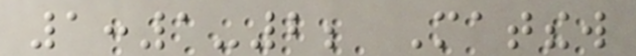1:1-2; Matthew
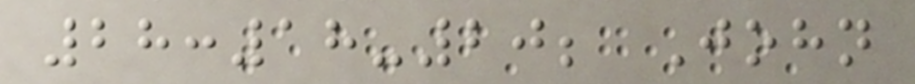28:18-20; John
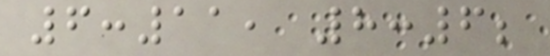6:11, 8:6;
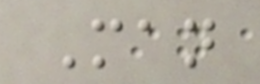Man
